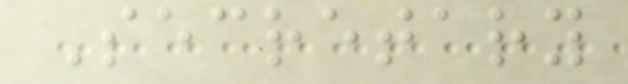Secretary
